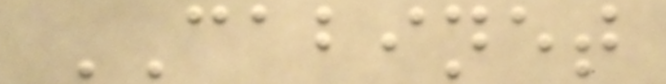CABINET
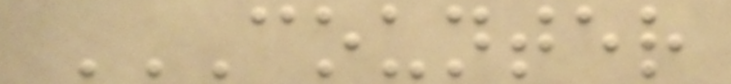COUNTER
